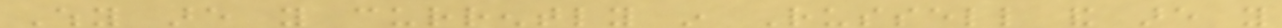Why are you currently in Russell and are you
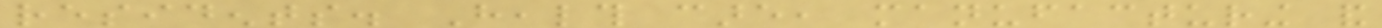residents. Health care, manufacturing and
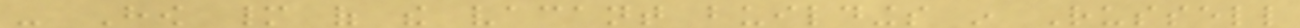- How many of the vacant buildings in Russell
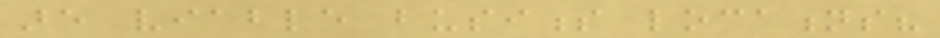are viable business locations?
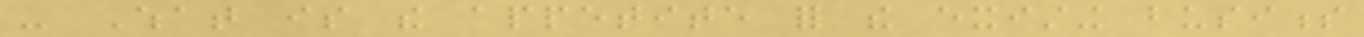- What is the appetite for the existing business
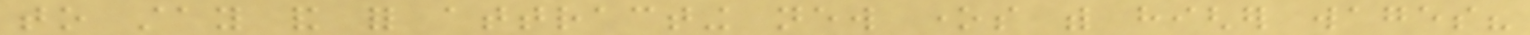to stay and for attracting new ones with higher wages?
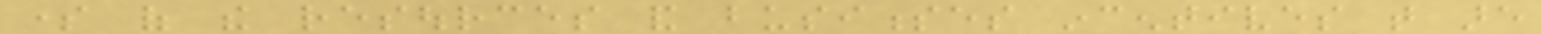some of the resources and businesses incentives that are
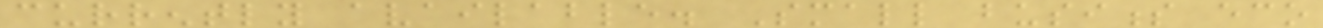currently available. Small business eco
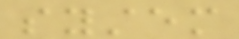system
